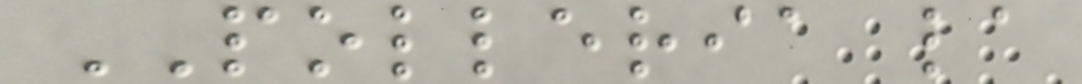POLLERIA la
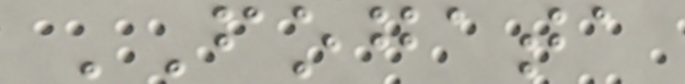FOGATA
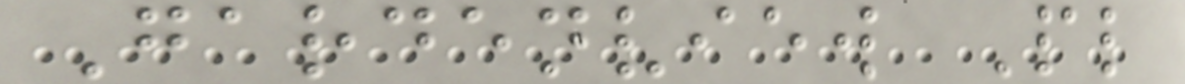Gardenview Pl
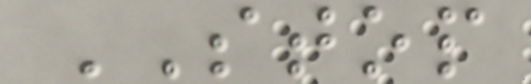STOP
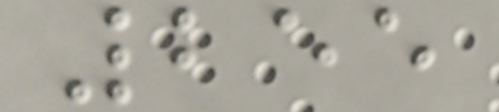255
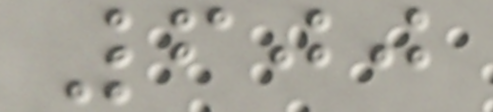600
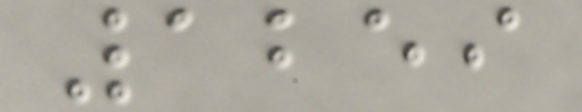1259
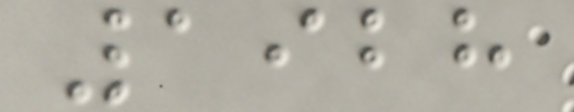1928
